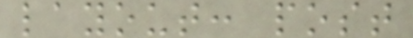layout: post
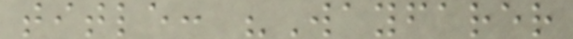title: "Wayfarer
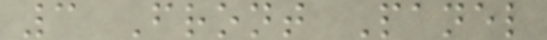3 Front Panel
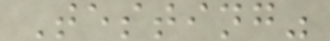Testing"
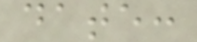date:
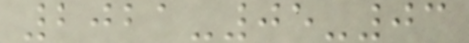2021-05-03
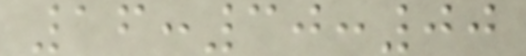16:30:00
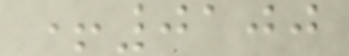+0100
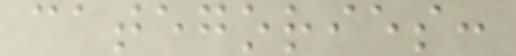categories:
